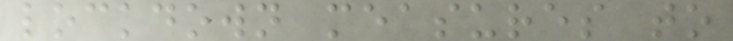lockdown measures to
